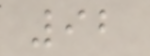92
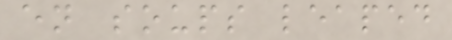en soups leaped
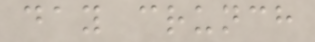day crunch
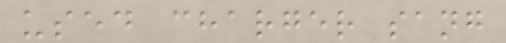used charger sang
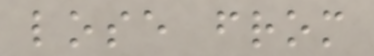lose from
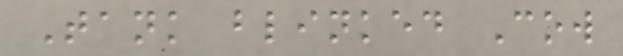Tank blinked Cow
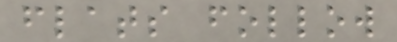flats follow
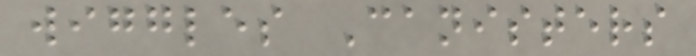wiggles Canisters
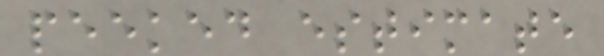peeked estimate
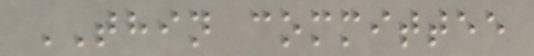THIN committee
